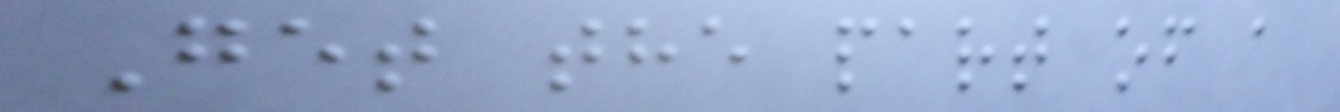Get the part of a
